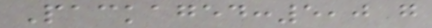Packaged:5,0 g
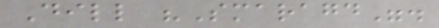Dill "Smaragd".
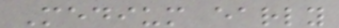Medium early
